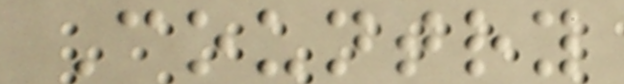Country
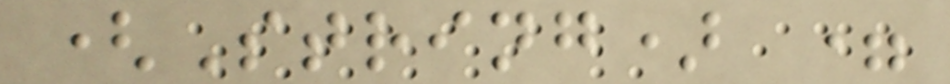(String) =
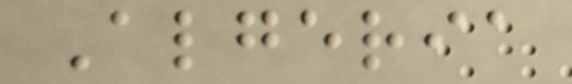Algeria
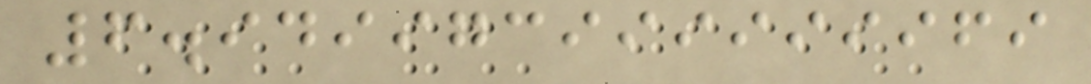6.949973999999969
